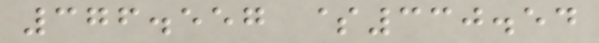376.557 $330.54
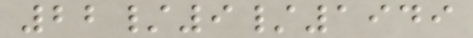22/9/1949
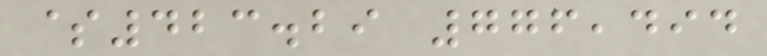$423.29 776,494
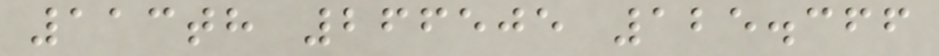113th 266505 125.366
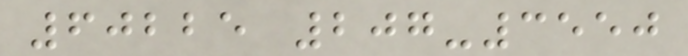60225 207-3550
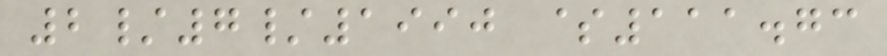2/7/1990 $111.73
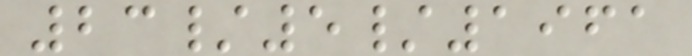23/5/1961
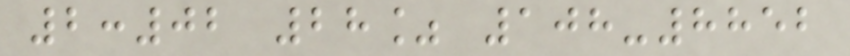2:02 28% 108-8852
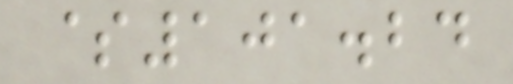$101.24
